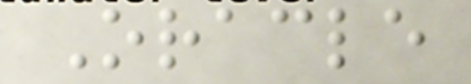Oracle
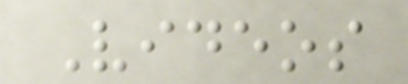Videos
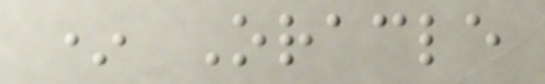* Oracle
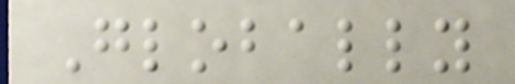Globally
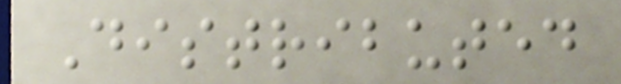Distributed
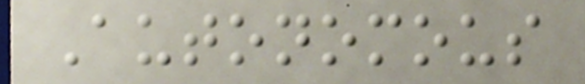Autonomous
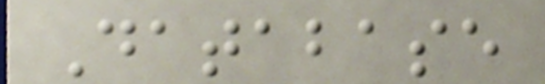Database
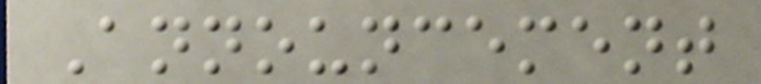Announcement
